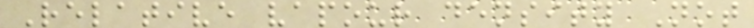Relative vapour density Not
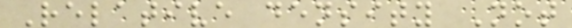Relative density Not
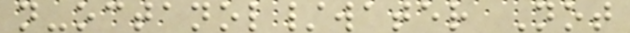n-octanol/water Not
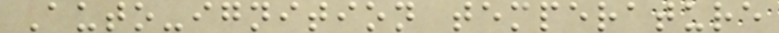Auto-ignition temperature
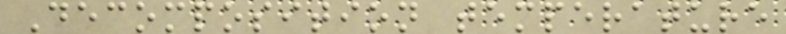Decomposition temperature
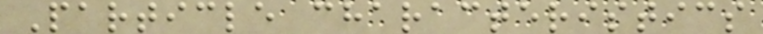Particle characteristics
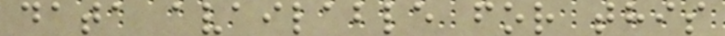data available for this
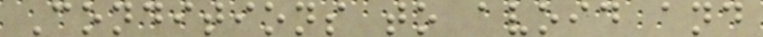Conditions to avoid and
